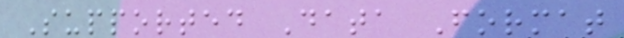Supported Data Format
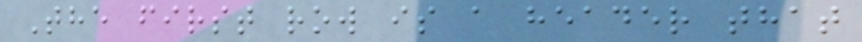The first row is a header that
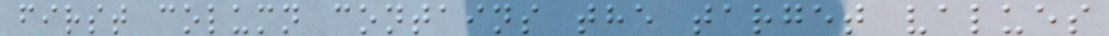first column contains the target values
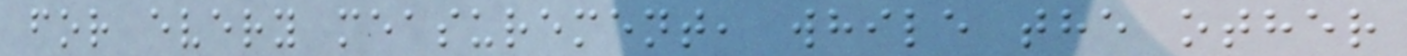for every measurement, while the other
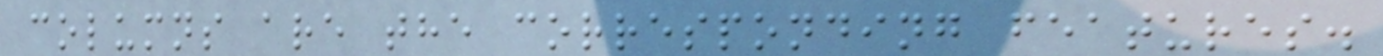columns are the corresponding features.
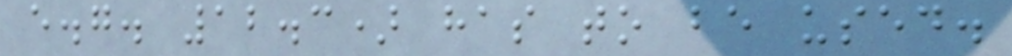e.g. 12.3) has to be used.
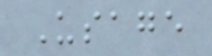Usage
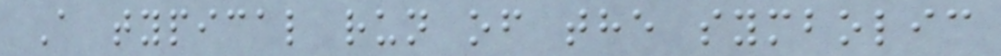A typical run of the symbolic
